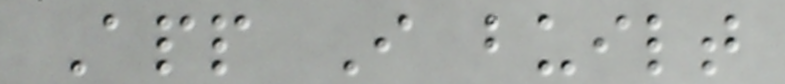App I built
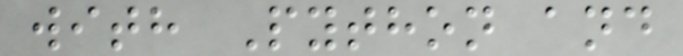with Python and
